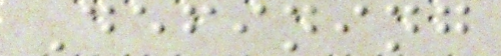Defining
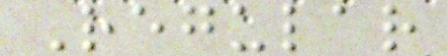Regular
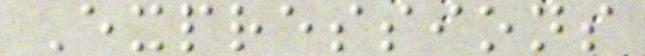Expressions
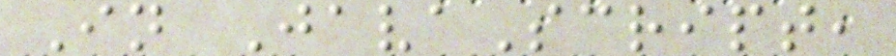In JavaScript,
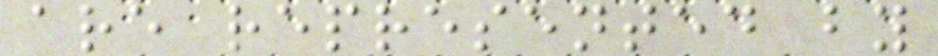are represented by
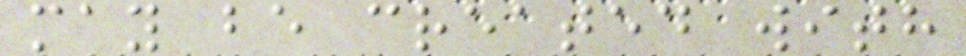may be created with
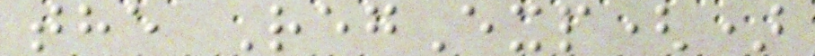the RegExp()
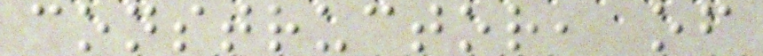constructor, of
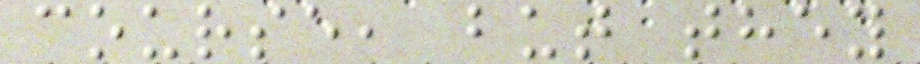course, but they
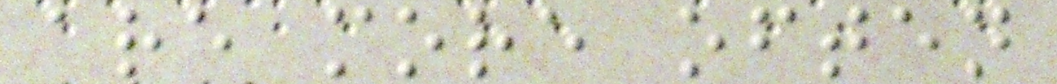are more often
